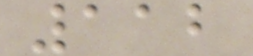112
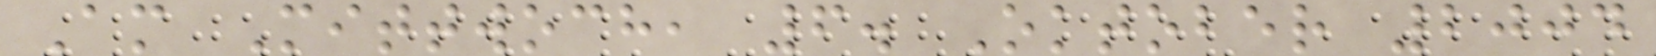Am Mittwoch, 6. Oktober 2004
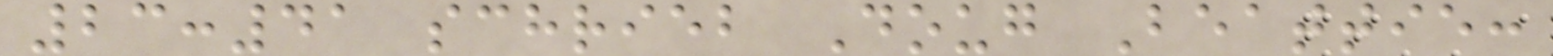23:41 schrieb Doug Beattie:
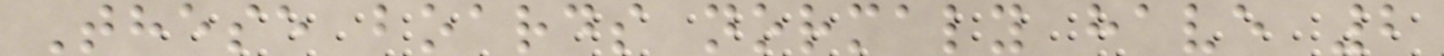These boards normaly have 2
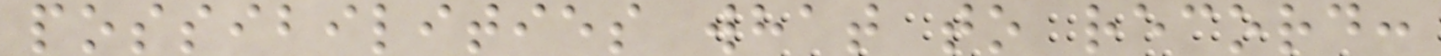possibilities what to record:
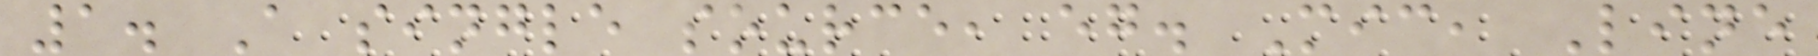1. A single source, eg. Mic, Line
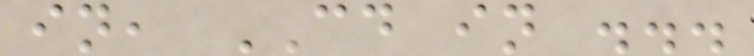in, CD in ...
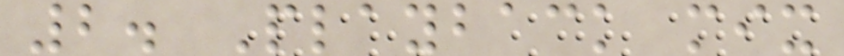2. Playback mix
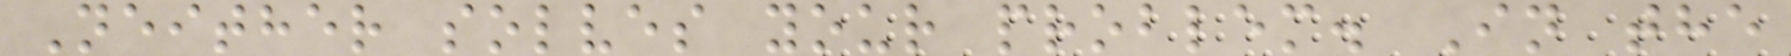Neither solves your problem. In the
